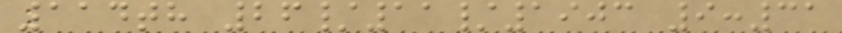114th 26/11/1903 9:31
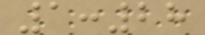1:28
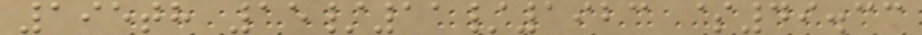195th 15/11/1923 $49.33
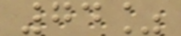74%
